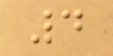4
